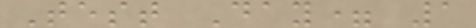Test Day= 1
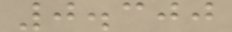0.300
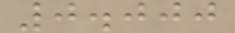0.000
